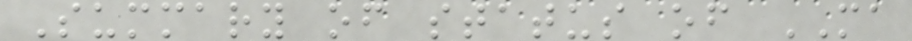Summary of status of MA
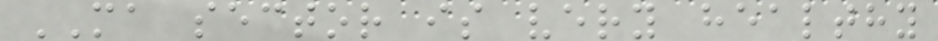MA sector is very healthy
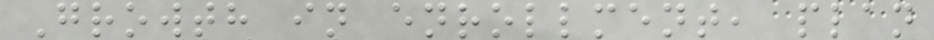Growth in enrollment, plan
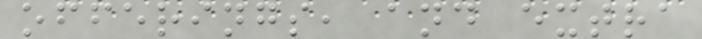offerings, and extra
